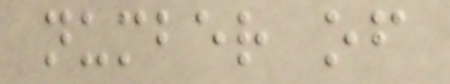number of
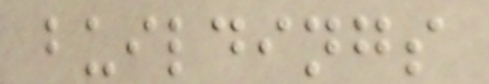buildings
